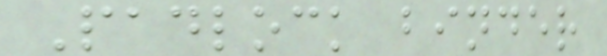Padlock binder
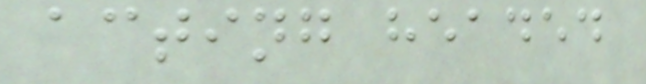acting headed
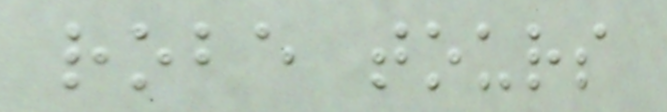robe tours
